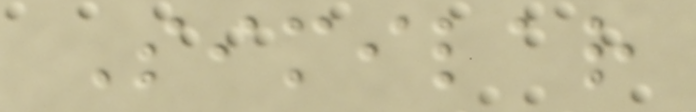Similar
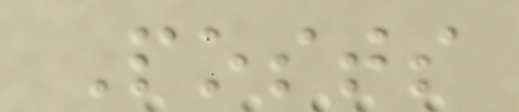Posts
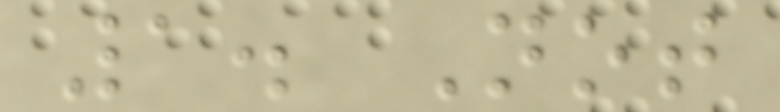1. Not
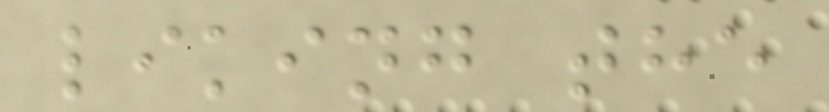liking the
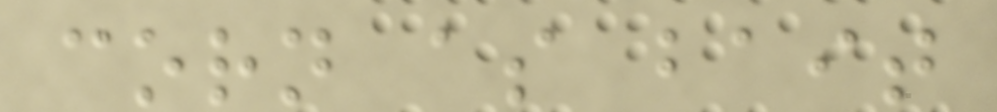corn as bait
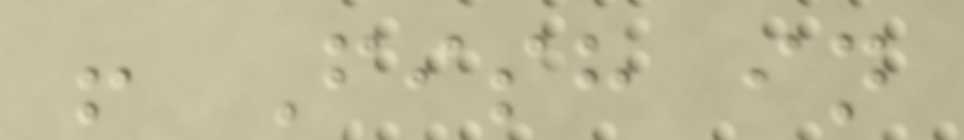! Fish in
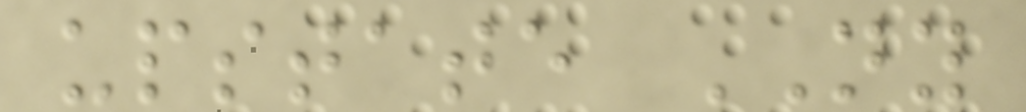upstate NY
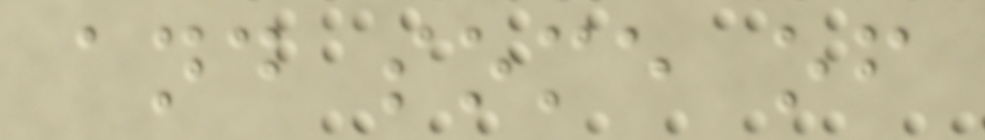and some of
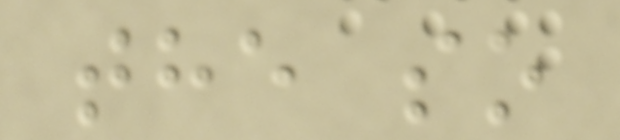the so
